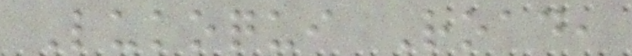Lukoqui Road,
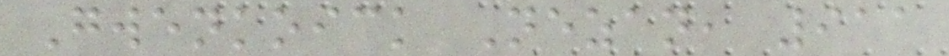Gwenkoick Nezan, 911
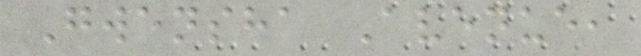Gwensha Avenue,
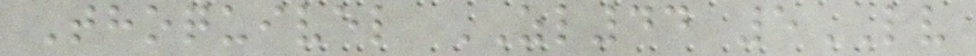Thoquivel ZL44 5LV
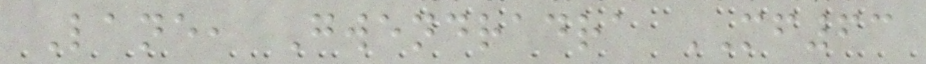Lane, Gwendradra MF63
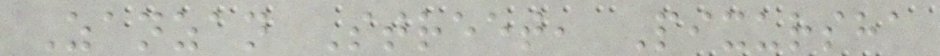Zanzan Street, Pixursha
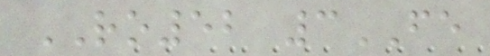RO52 3FE
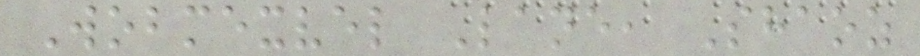Wobmexvel Lane, Shaoz
